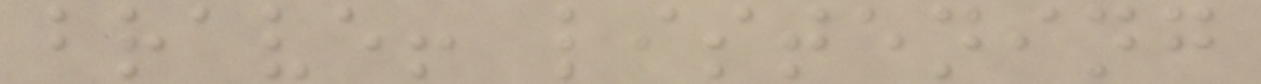brave! listening
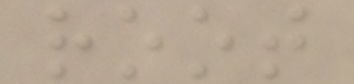root
